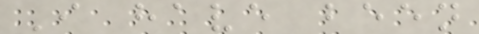I have been
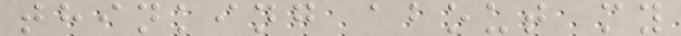thinking about my
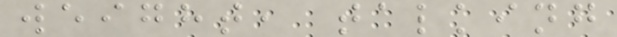weight, talking
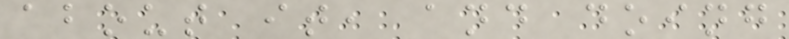about it, and doing
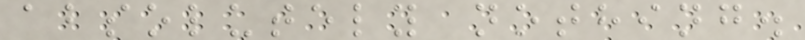absolutely nothing.
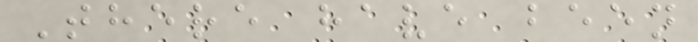There have been
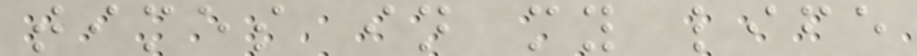times in my life
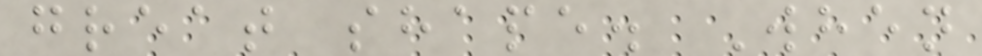great shape. When
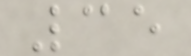35
